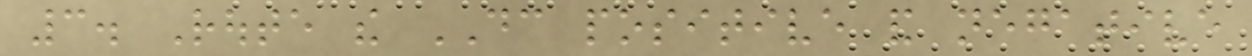3. Route the DC positive and negative
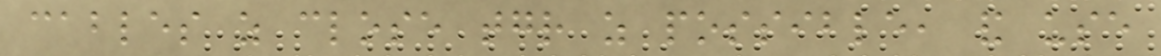cables as close together as possible, and use
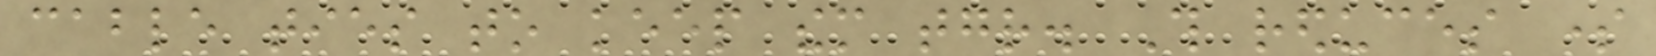cable ties to keep them together. This reduces some
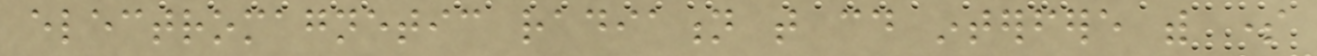electromagnetic radiation that could interfere with some
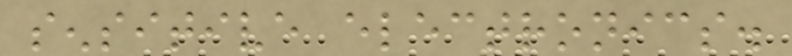sensitive electronics.
